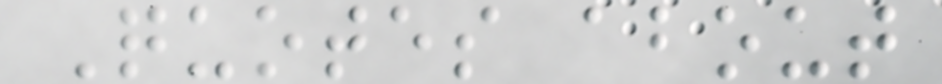Quotes about
